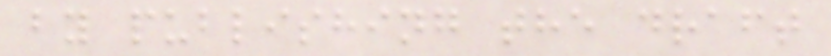by publishing the draft
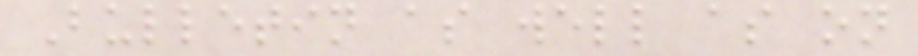Bulletin as well as on
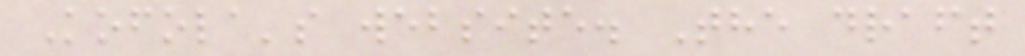Kofola's website. The draft
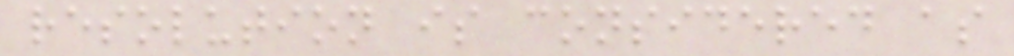resolution is considered as
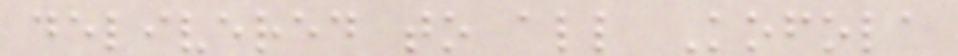delivered to all Kofola
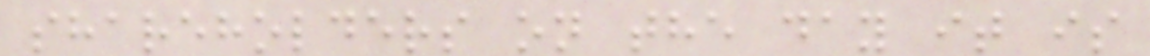shareholders on the day it is
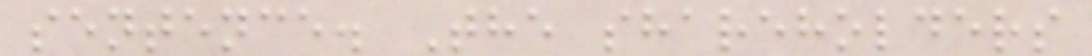sentence. The shareholders
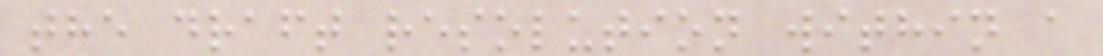the draft resolution within a
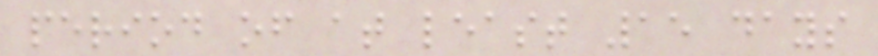period of at least 15 days
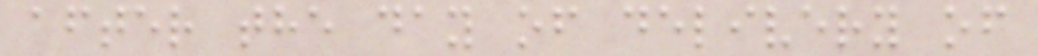after the day of delivery of
